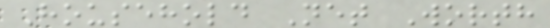Household Net Worth
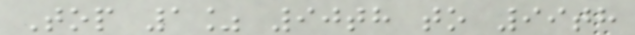Top 1% 90th to 99th
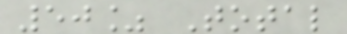50% Total
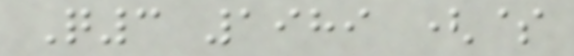Q3 1989 ($
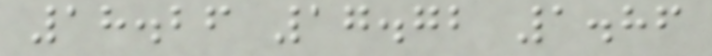18.26 17.72 1.86
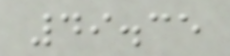49.35
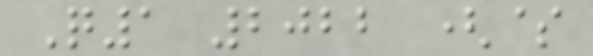Q1 2022 ($
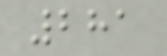281
